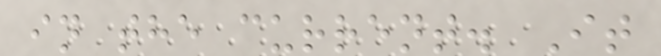in the current. It
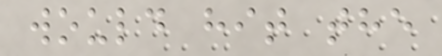would hit the
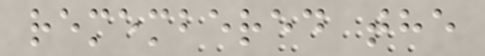remembered the
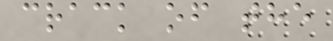crack of the
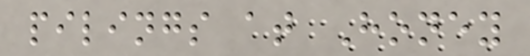pilings at Honey
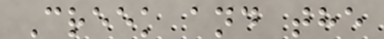Creek and the
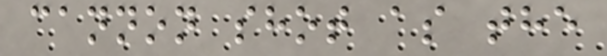cannon shot as the
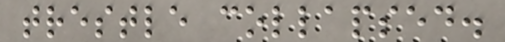trestle collapsed.
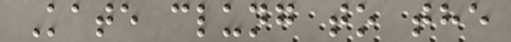Kate clung to the
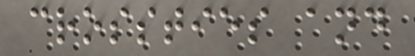crossties and
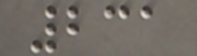231
